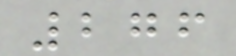276
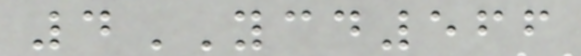4YCD566
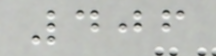406
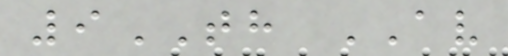9TH AV
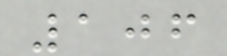106
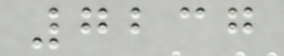7237
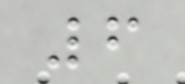6
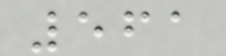561
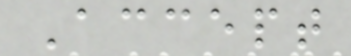Accept
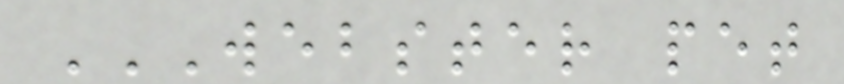WEBSTER PET
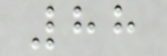88
